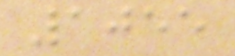1055
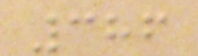386
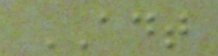ADT
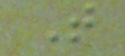T
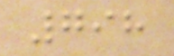798
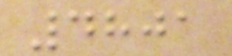4801
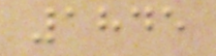1845
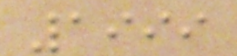1999
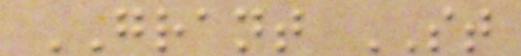GRANT ST
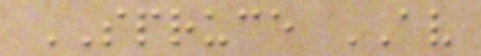SPRUCE AV
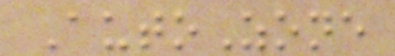AutoZone
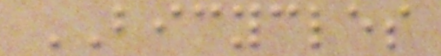BICYCLES
